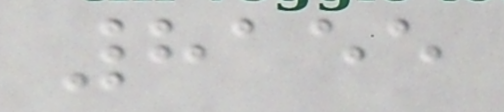8155
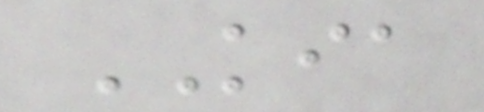KIA
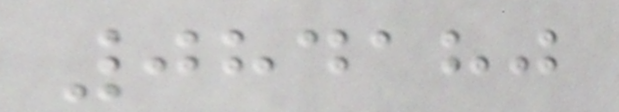084180
